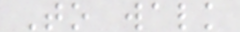To walk
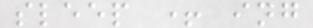sleep + ing
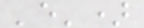'e')
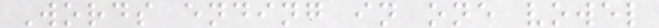Words ending in one vowel
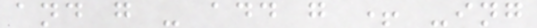and g - add g + -ing
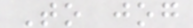To jog
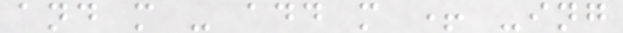and m - add m + -ing
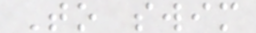To swim
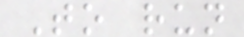To run
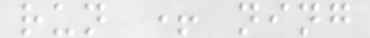run + ning
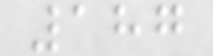187
